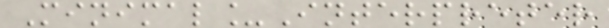Minimal_Interpreter
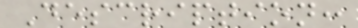Description:
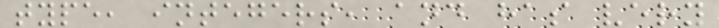type, integers, and has very
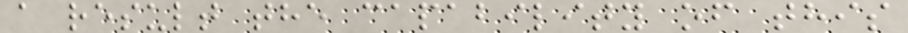a result the capability of this
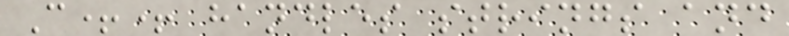C++ handles strings and
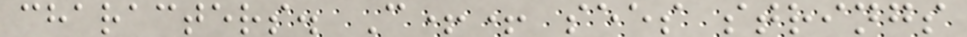characters. C++ sees strings
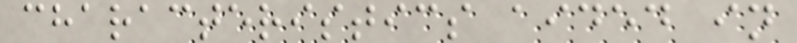characteristics aided in
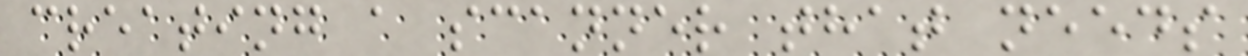creating a scanner that needs
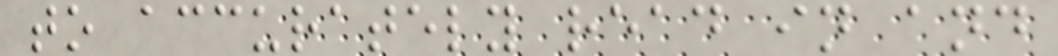to accurately read in and
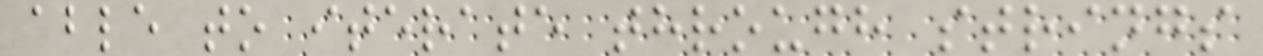able to iterate through strings
